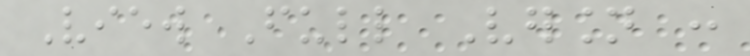View Full Version :
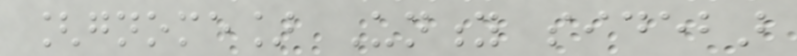[gnome] Unity sidebar
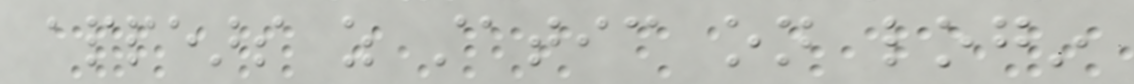appears as static on login
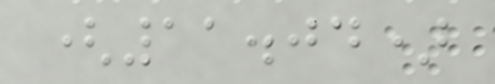(11.04)
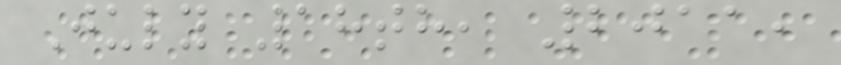July 18th, 2011,
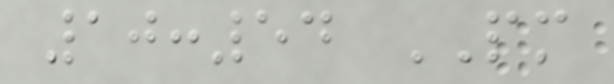10:54 PM
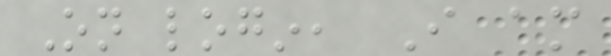On login, I am
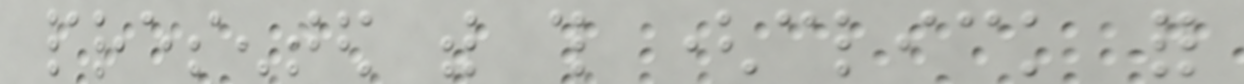presented with this (click for
